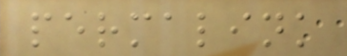permalink
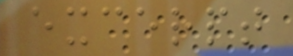excerpt
